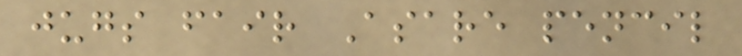jugs fair Asare pencil
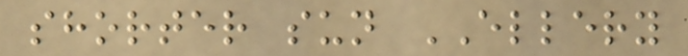shorter sun ELLERY
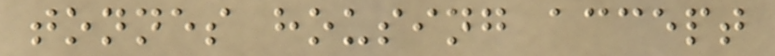tonnes housing accept
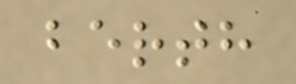berth
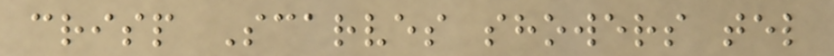crisp Scarves showers tel
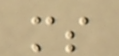ms
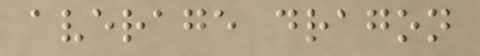average dragon
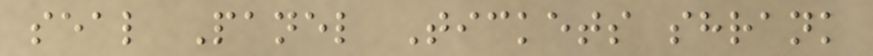seal Panel Tickets shrank
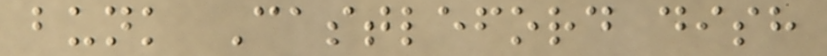bunk Castleford dish
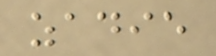zadie
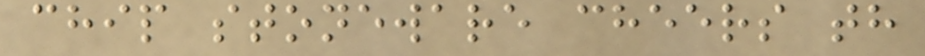chip stoneware cheers th
